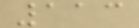113
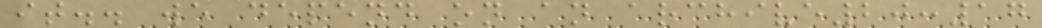it.. we depend on an archive20:17
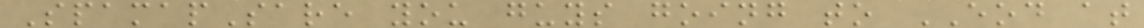SpamapSare you guys going to EOD at
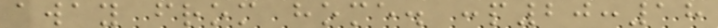away from home. :p20:18
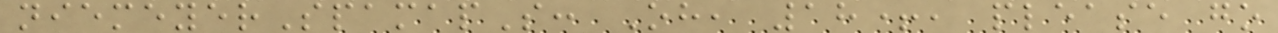niemeyerSpamapS: Oh, 18+, please go
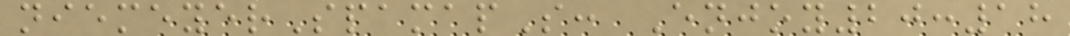niemeyerSpamapS: Enjoy20:18
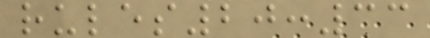rules20:33
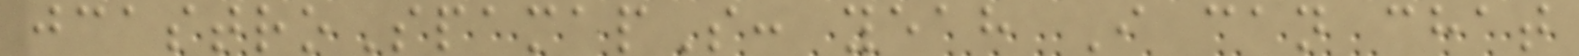jcastroSpamapS: yeah I can chat
